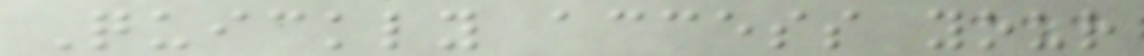Quickly access your
